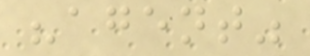"agent"
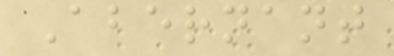Abernant
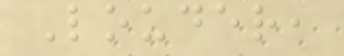Louder,
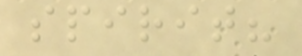spirit?
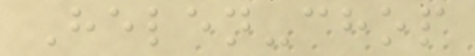Helen-chop
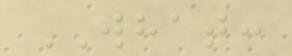WHAT:
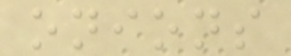onions
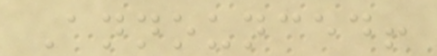Announced!
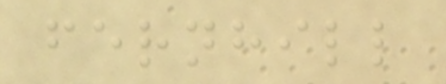fernhill
